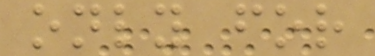only for
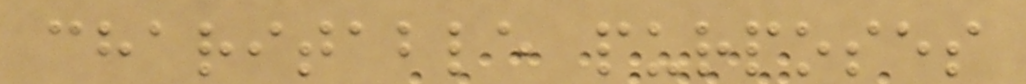charitable purposes
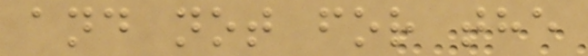and not for the
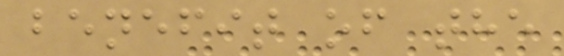benefit of the
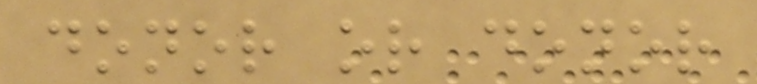donor or donor
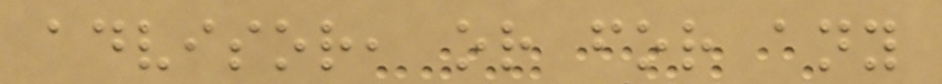advisor, or for any
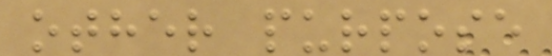other purpose
